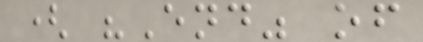( "End" of
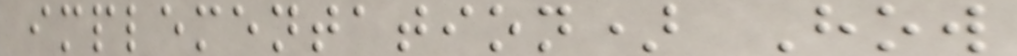implementation) How
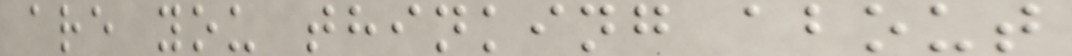are you thinking about
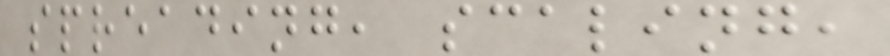spreading, scaling,
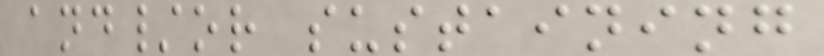and/or sustaining
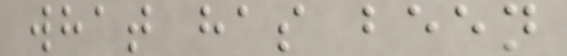what has been
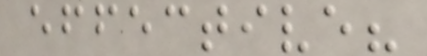effective?
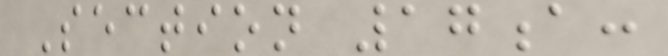Section 17a:
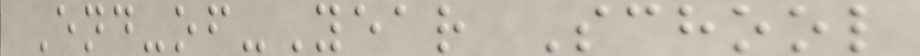End-of-Year School
